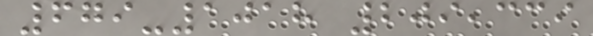679-1018 209,339
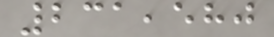231,580
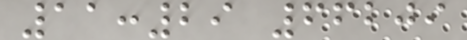11:29 66209
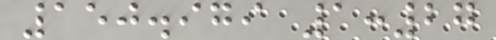150.979 1:27
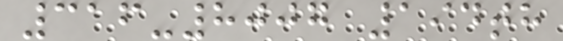316-8007 194th
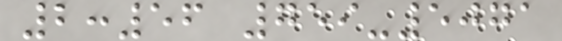2:56 759-5071
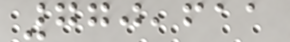770,611
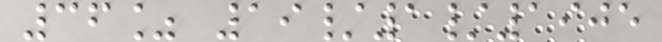36% 19/1/1905
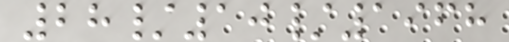28/10/1968
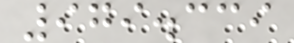979.339
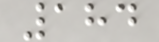184
